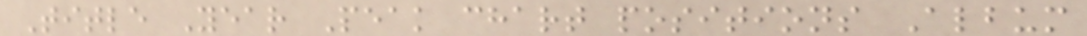Title Year Peak chart positions Album
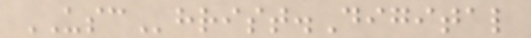USChrist.Digital
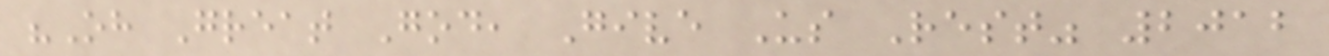"Oh Great God, Give Us Rest" 2012
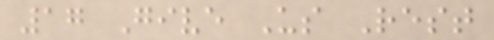17 Give Us Rest
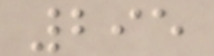295
